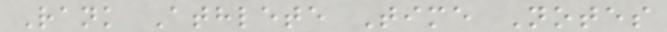Rank Athlete Time Notes
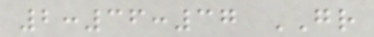2:36:37 GR
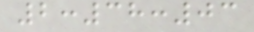2:38:03
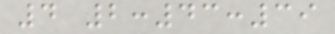4 2:43:39
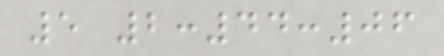5 2:44:06
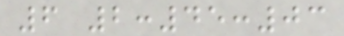6 2:45:03
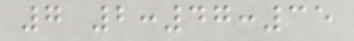7 2:47:35
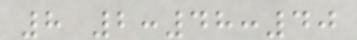8 2:48:40
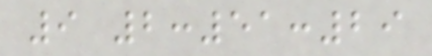9 2:51:29
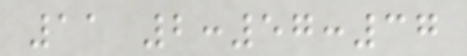11 2:57:37
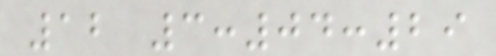12 3:04:29
